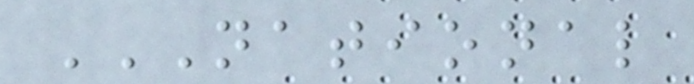NATIONAL
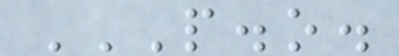P.O.
